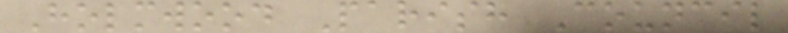Holmwood Parish Council
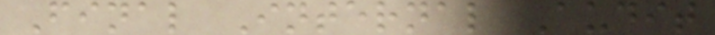Final Internal Audit
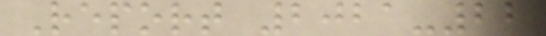Report 2021-22
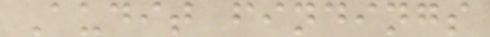Audit findings
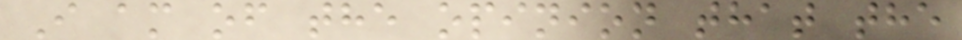I am of the opinion that the
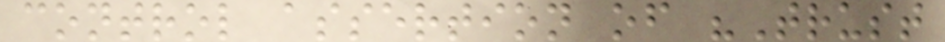control assertion of "Trust
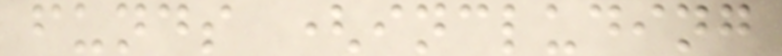funds (including
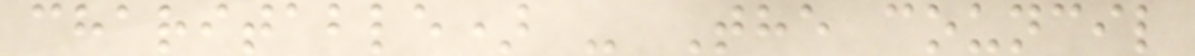charitable) - The council
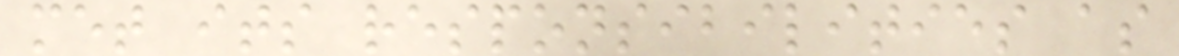met its responsibilities as
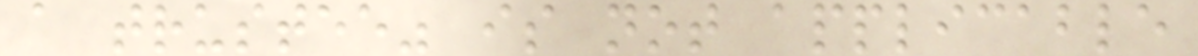a trustee" is not applicable
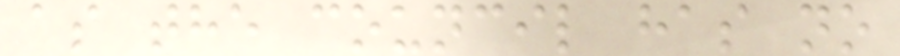as the council has no
